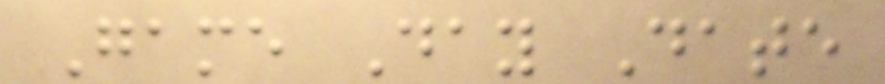Game Day Date
